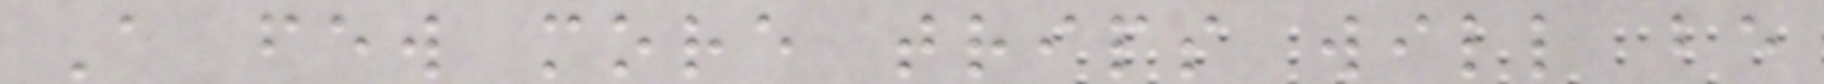A few more trips will be
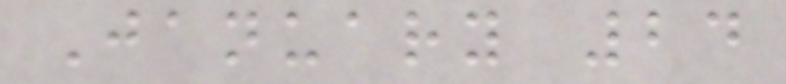January 24
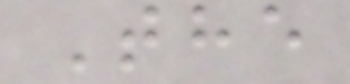The
